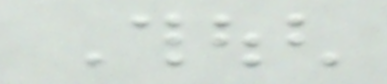Though
